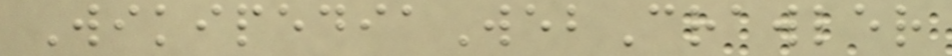WikipediaWebCrawler
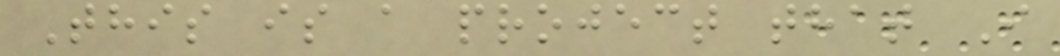This is a project that I
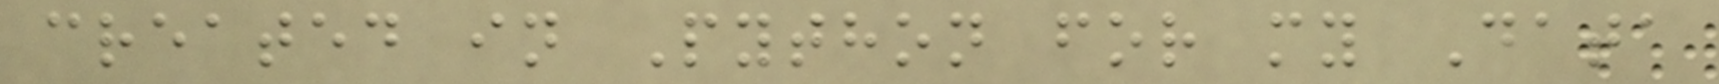created in Python for my Data
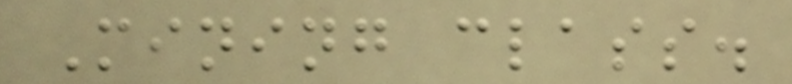Mining class.
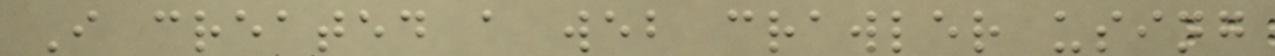I created a web crawler using
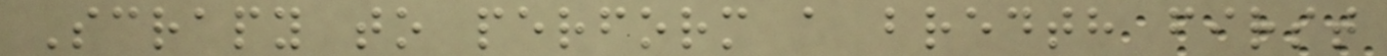Scrapy to perform a bredth first
